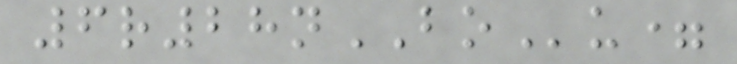6r28nBOu=
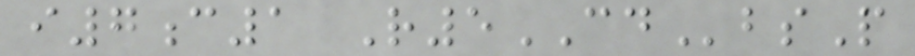i7c1 R5CDbsP
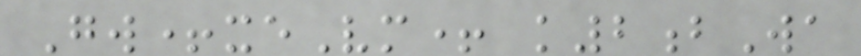Gw+xeVm+ k2bWa
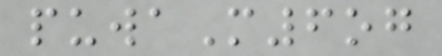puwaM6og
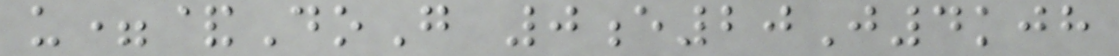u=&DoG 0e20J4kjh
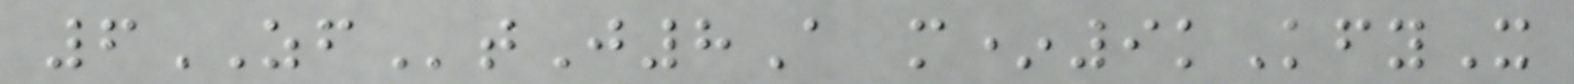6ZFtJ8A m*9kKfyX
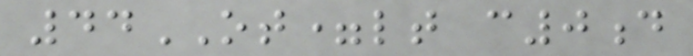44OT=lt c0d
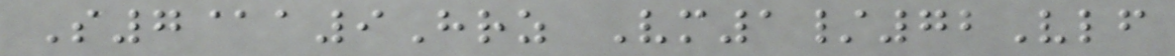S7@a9Hrz Vm1/72Vlf
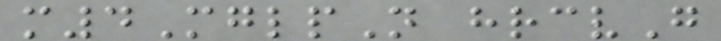m4MglpN hrcvG
